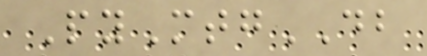PyMtgDB
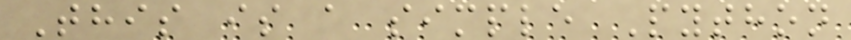This is a simple Python
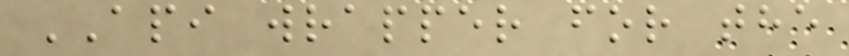API wrapper for the
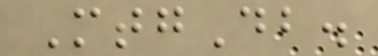MtgDb.
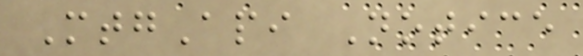MtgApi Notice
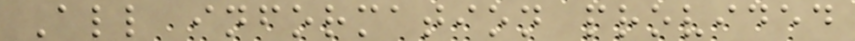All information provided
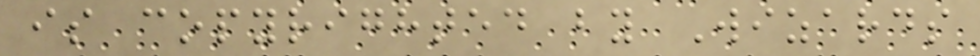is copyrighted by Wizards
